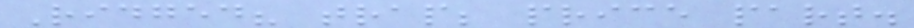Ridged? trap; price part.
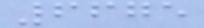6675
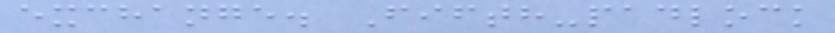exchange. Fifth-padlock
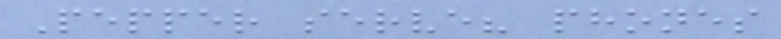Pepper serve? phones
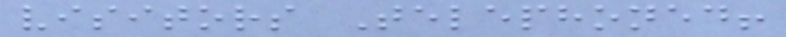visitors Telephoned!
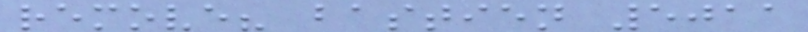remove? bastien 5011
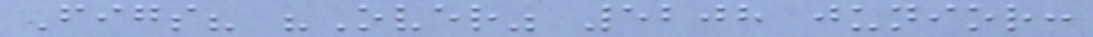Figs? "Over" 5208 junior:
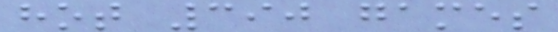hot 390 games
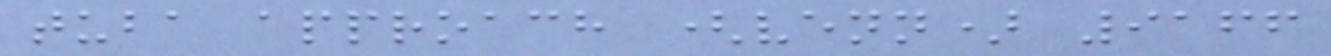tuba approach (venn) 9166
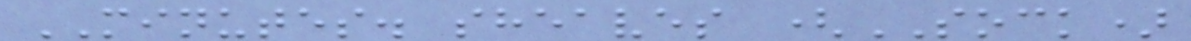MINUTES. sheaves (SOCK)
